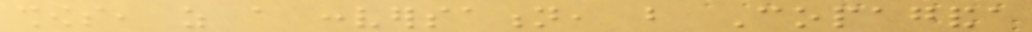shows, as a conversation, but Copaganda
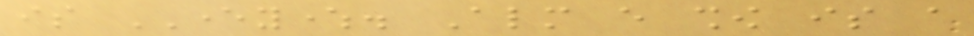is EVERYWHERE. Almost every show is a
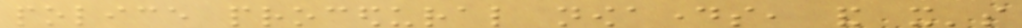police procedural nowadays, and it's
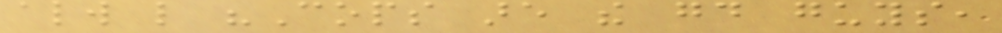always like "Cops are the good guys,
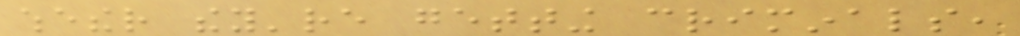whether they're getting criminals,
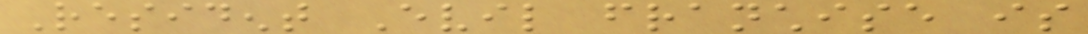Resident Evil franchise is
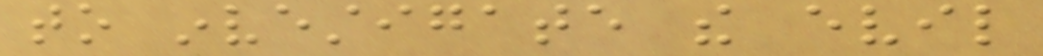to investigate the evil
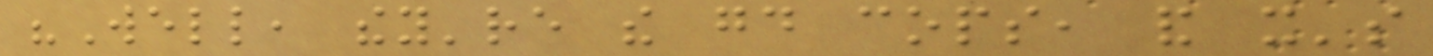"Well, they're the good cops, and it's
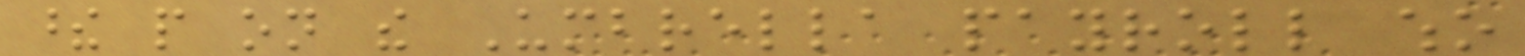these people on the Umbrella payroll who
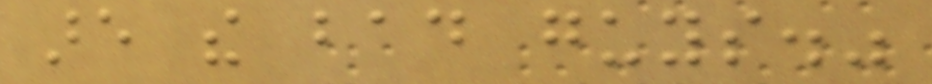are the bad guys."
